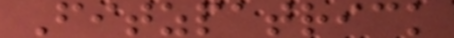Fitzpatrick
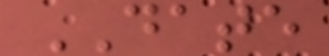DATE
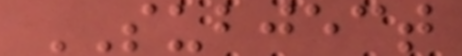SUBJECT
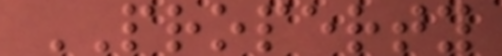PROPERTY
